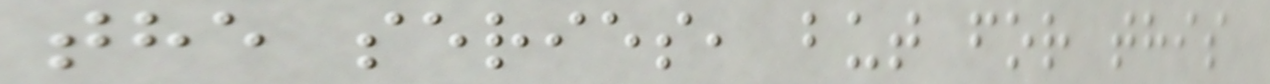the series, but for this
